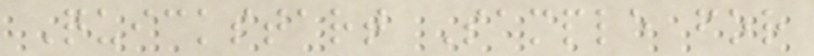Quickstart Sample for
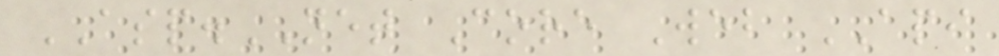ASP.NET Core Web API
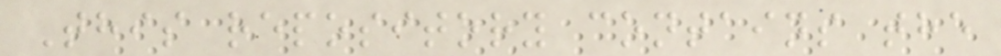This repository contains the
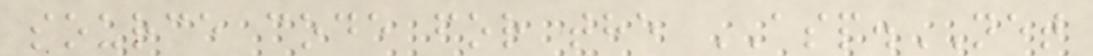source code for the ASP.NET
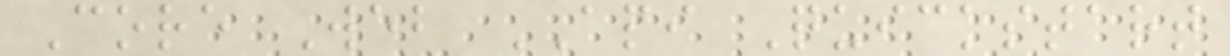Core Web API Quickstart
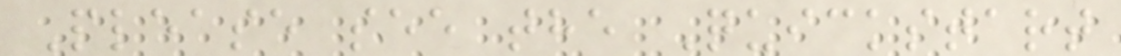Please see the Quickstart
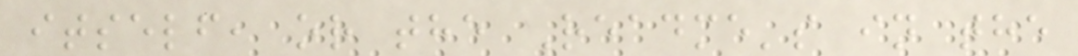itself, or the Readme's in the
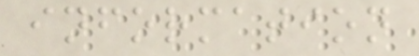information
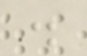.
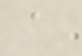a
